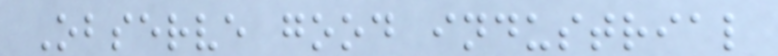Observe good industrial
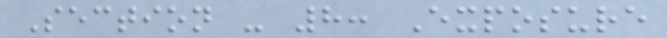Section - 8: Exposure
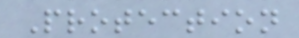Protection
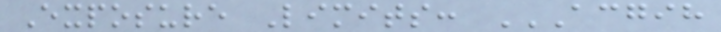Exposure Limits: ACGIH
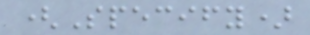(Specify)
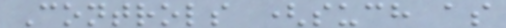Controls (such as
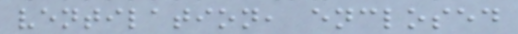ventilation, enclosed
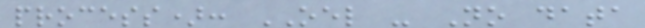process): OEL - No data
